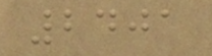2401
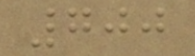700
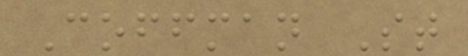Coffman St
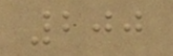200
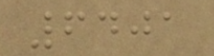6401
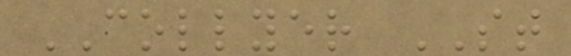COLLYER ST
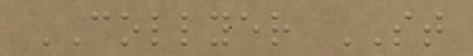COLLYER ST
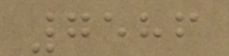7586
